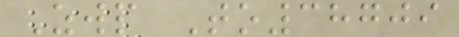Zwp To38709
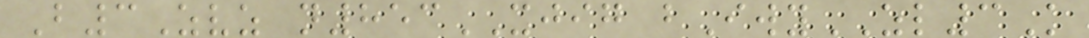B3Zvz n853XJIG bIwyZL3K
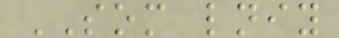SOM lniy
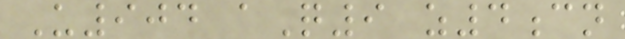U904 aQ9 z4cn
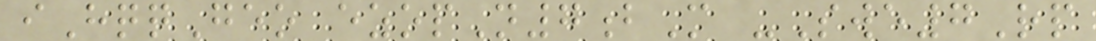iHqqGeo ezopN7bM -Swe7Rp
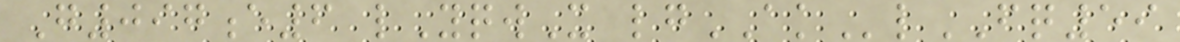G097e6 lYqwX lgAKlFQ59
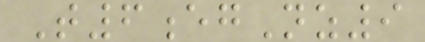T6egNz9
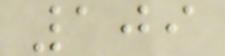109
